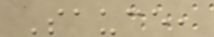Sauce,
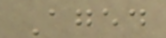Aged
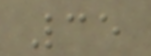35
